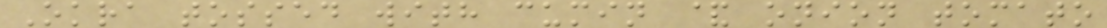Okra tossed with cumin & onion tomato
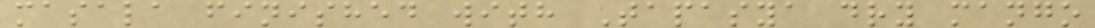masala finished with Tapasya dry mango
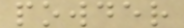powder
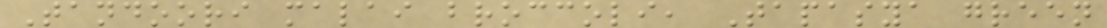Tandoori malai broccoli, Tapasya green
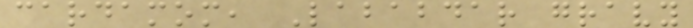cardamom, Lababdar gravy
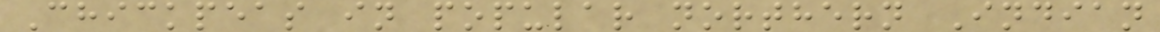Chickpeas in popular northern Indian
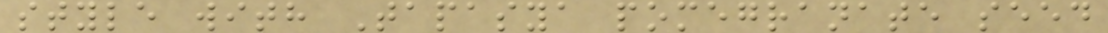style with Tapasya pomegranate seed
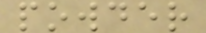powder
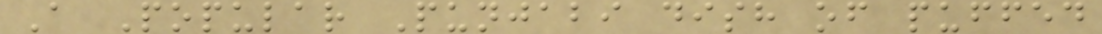A Popular Punjabi dish of puffed
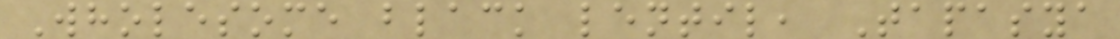Wholesome black lentil, Tapasya
